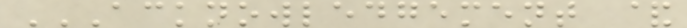ACKNOWLEDGEMENT &
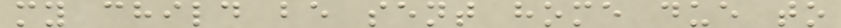my child be sent home due to
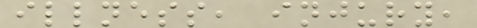illness, injury,
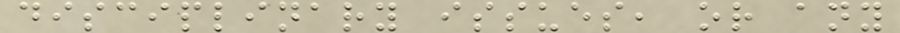disciplinary issues, or any
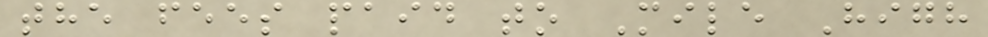the fees paid to Mile High
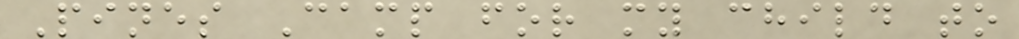Pines Camp for my child to
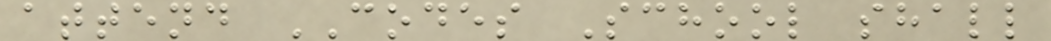attend CODES School shall
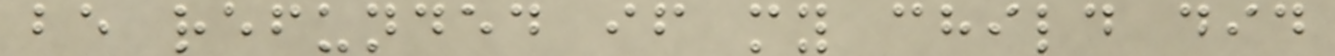be refunded if my child did
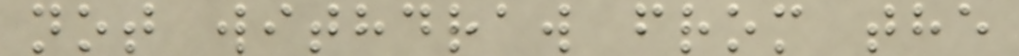not withdraw from the
